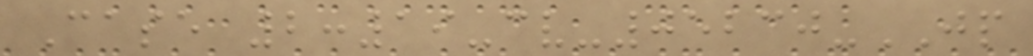Case 2:19-cv-05230-JP
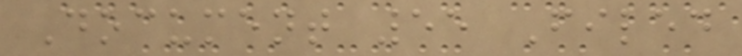Document 55 Filed
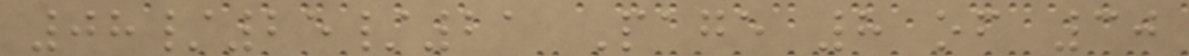08/25/21 Page 8 of 30
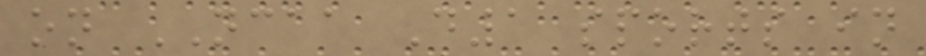on NCAA D1 sports in
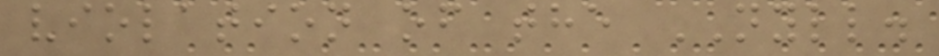violation of the NYLL.
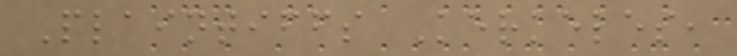Plaintiffs Kerkeles,
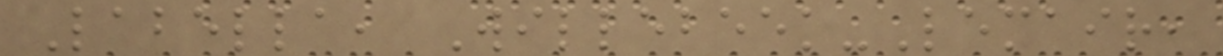Labella, Willebeek-Lemair,
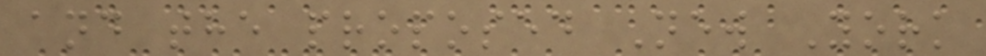and the proposed New York
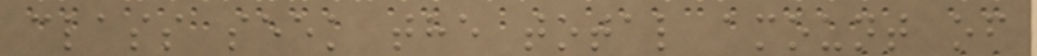class seek the total amount of
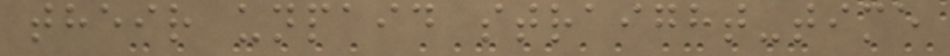their unpaid straight-time
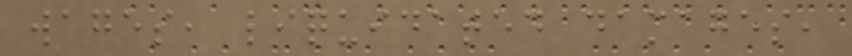wages, liquidated damages,
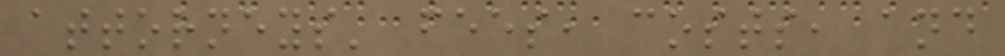attorneys' fees, costs, and
